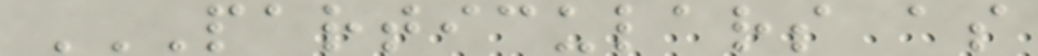PARTICULARS AS
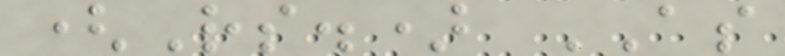(Rs.) AS
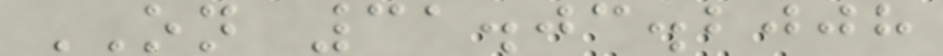ON 31.03.2008
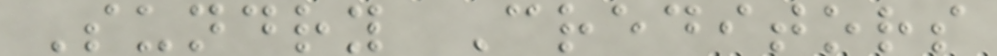Sundry Creditors
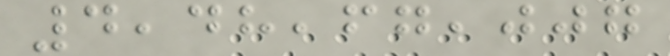4,48,67,007
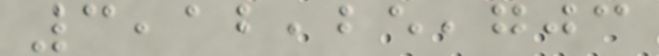3,12,25,703
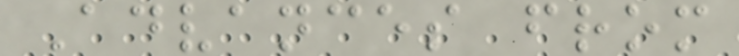Advances from
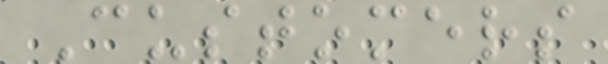Customers
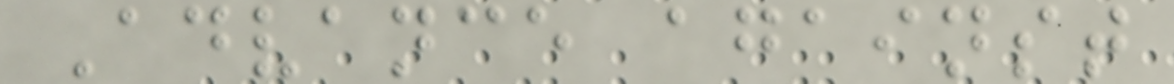Advance against
